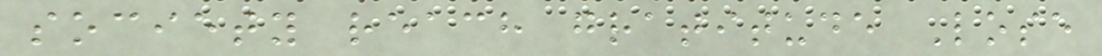society reach gratitude Lose
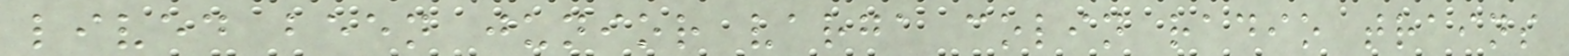lived been junior varga colin radio trains
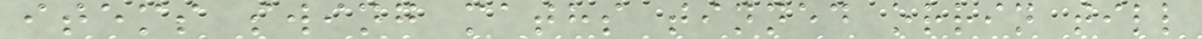items swing maths tinned orrin till
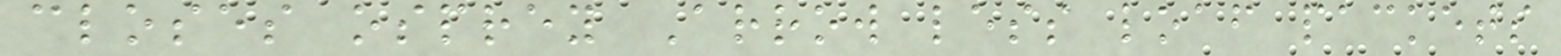closes osprey Arrow less loaf packets
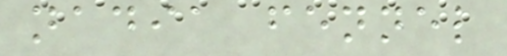nadia fennel
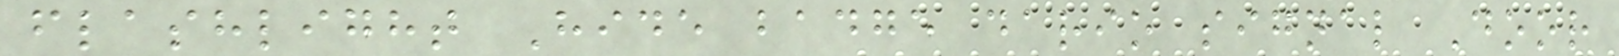flashlight Hide badge dario signal Door
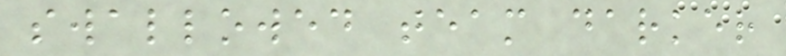swallowed team darker
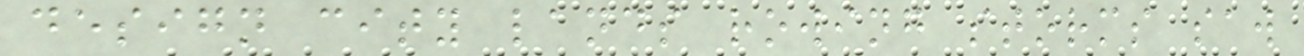design city lands rowing storms saw
